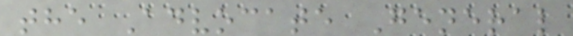the Advocate General
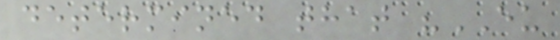determined that "EU
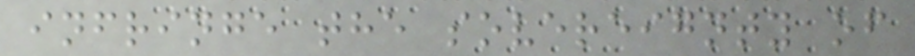infringe the sovereignty of
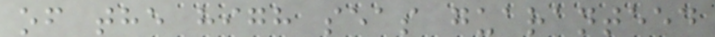of the high seas guaranteed
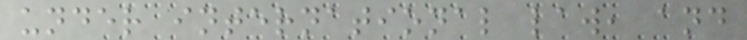under international law, and
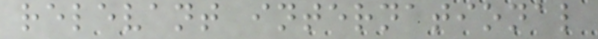relevant international
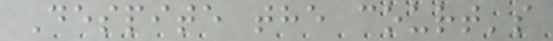Despite the court's
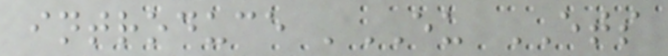introduce 'EU ETS
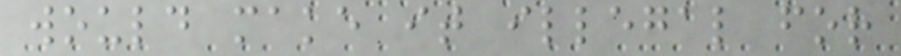would make it illegal for
